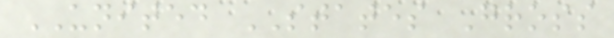UNITED STATES Gross
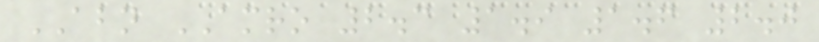ABN AMRO 2.3 1.9 1.6 2.0
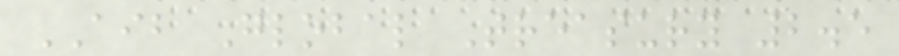AIB Global Treasury 2.5
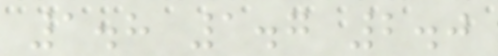1.8 1.7 2.0
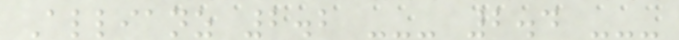Allianz 2.2 --- 2.4 ---
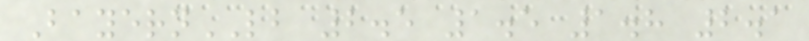BayernLB 2.5 1.5 1.8 2.1
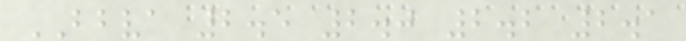BBVA 2.5 2.0 2.2 2.1
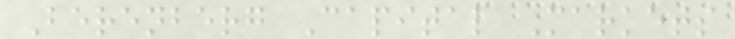Berenberg Capital Markets
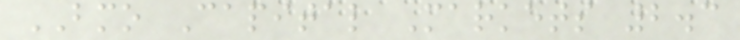BMO Capital Markets 2.3
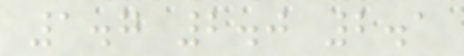1.7 2.0 2.1
